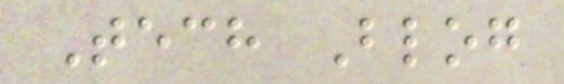Tech Blog
